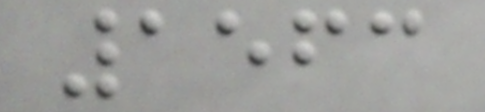1563
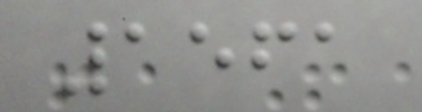1561
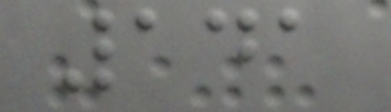141
